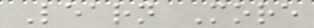Learn More
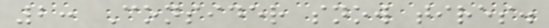2: Consider snow tires.
